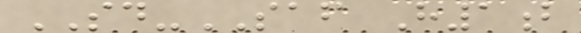SD-SAF H1b
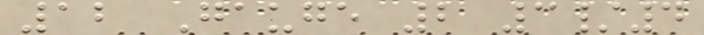12 Gauge 2 3/4
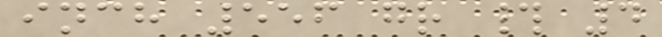inch 556 gr # 4
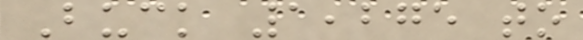Buck 1,275 to
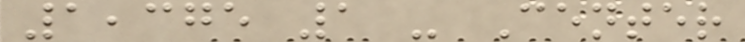1,375 1 - Center
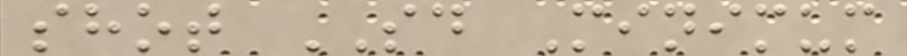shot SD Minimum
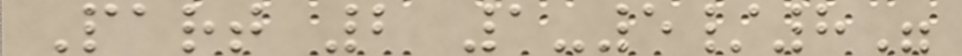Part 2 1-5/8"
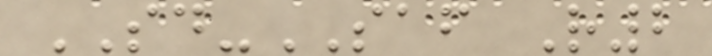SD-SAF R2
